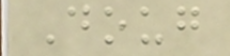Doug
